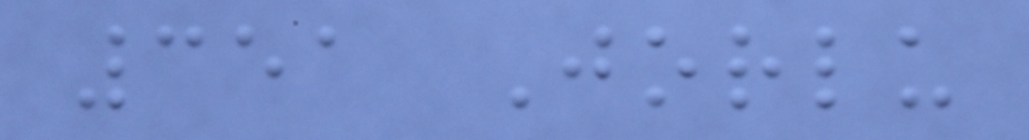351 Jorlu
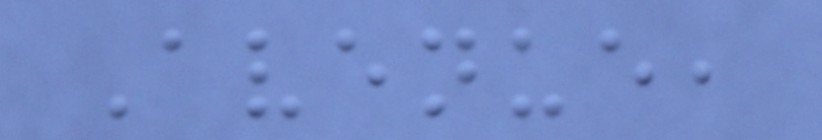Avenue,
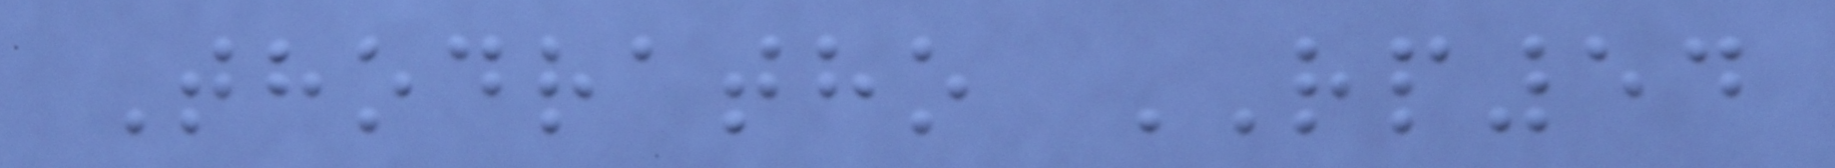Thodratho RP54
